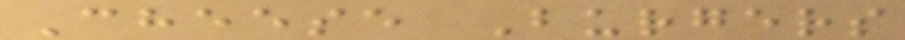Cheese Burgers
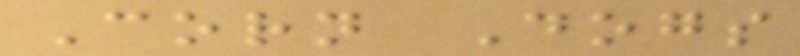Corn Dogs
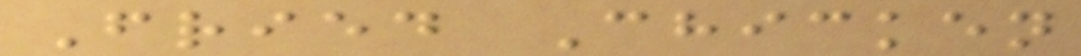Fried Chicken
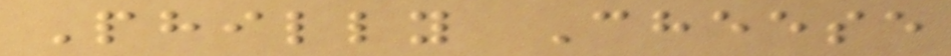Philly Cheese
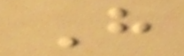H
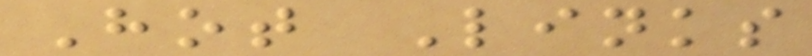Hot Links
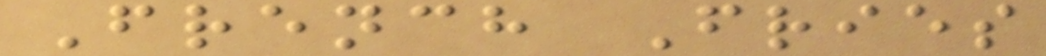French Fries
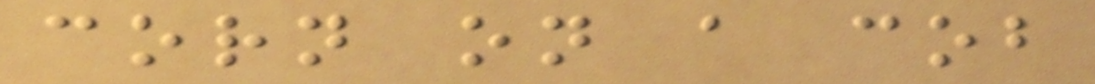corn on a cob
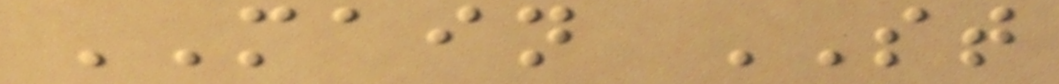MAIN ST
